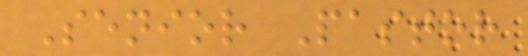Senior Pastor
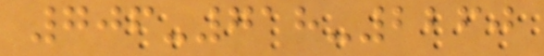706-718-2260
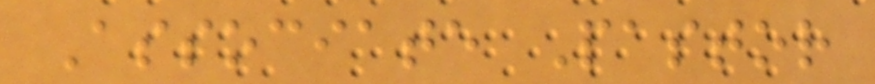Associate Pastor
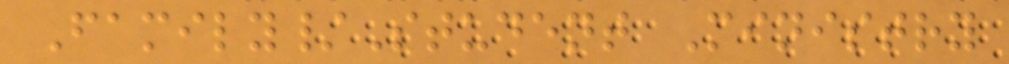Family/Student Ministry
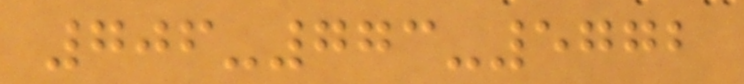706-773-5772
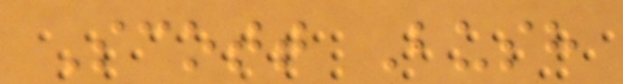Scott Bush
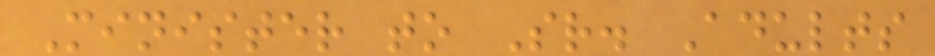Minister to Sr. Adults
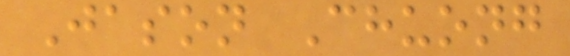Jason Chuong
